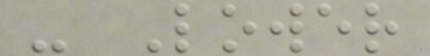- Lower
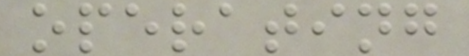operating
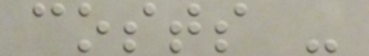costs -
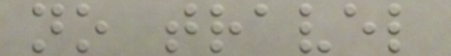no travel
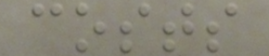costs
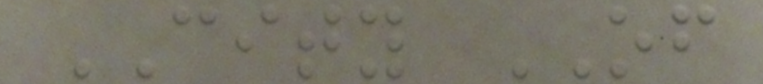CITY OF
